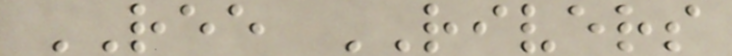REE RIVERS
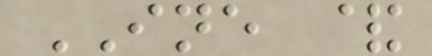INE &
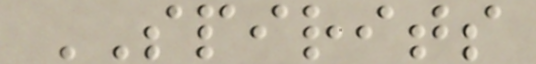SPIRITS
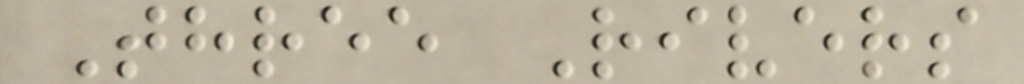Three Rivers
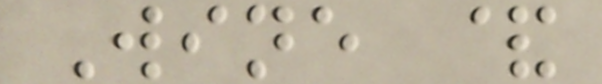Wine &
